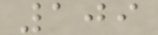109
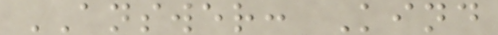ANSWER: Kind
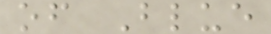of Blue
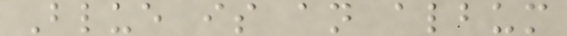Blue is an album
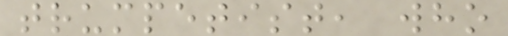trumpetist, who
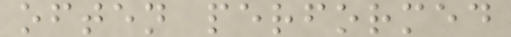often performed
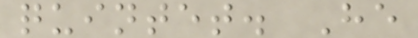quintet. He
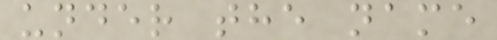under the name
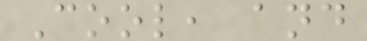Cool, and
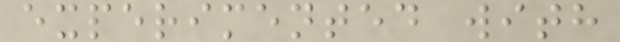experimented with
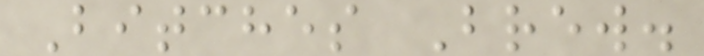Bitches Brew.
